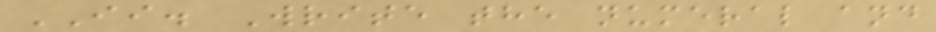II. Write the numeral and
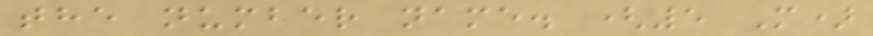the number name. (5 M)
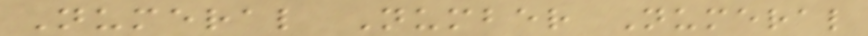Numeral Number Numeral
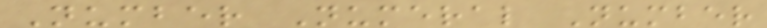Number Numeral Number
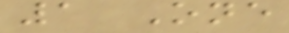1 One
